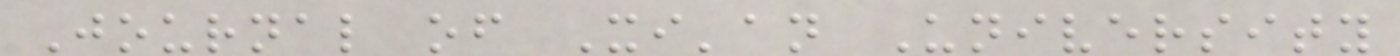Journal of Xi'an University
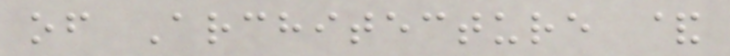of Architecture &
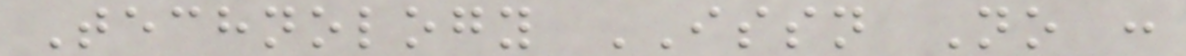Technology ISSN No :
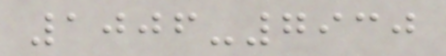1006-7930
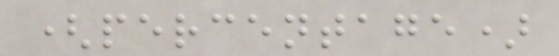(percentage)
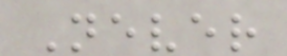Never
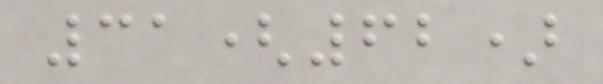31(62)
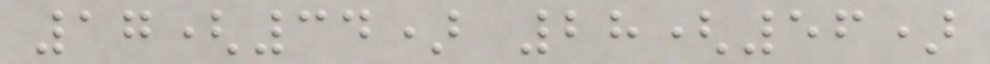17(34) 28(56)
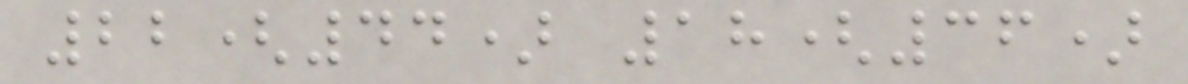22(44) 18(36)
